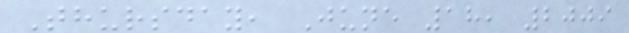Thursday, June 18, 2009
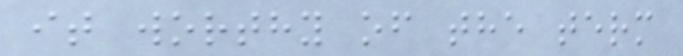it worthy of the term
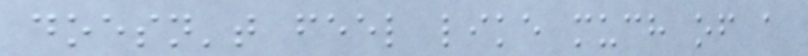doesn't feel like much of a
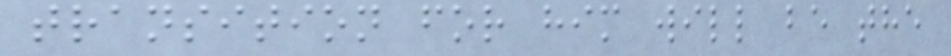transition for him will be the
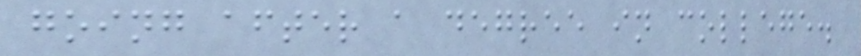going after a degree in college.
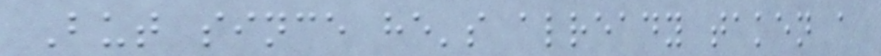But since he's already taken a
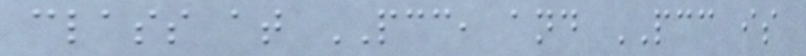class at PCC, and PCC is
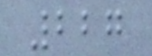227
